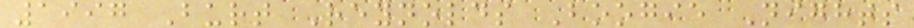1997 Burt Reynolds Boogie Nights
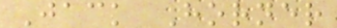Jack Horner
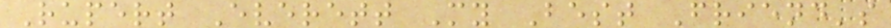Rupert Everett My Best Friend's
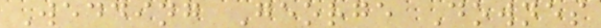Wedding George Downes
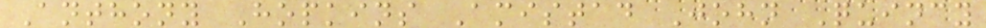Anthony Hopkins Amistad John Quincy
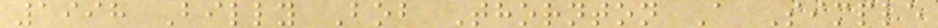1998 Billy Bob Thornton A Simple
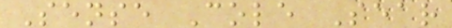Sense Cole Sear
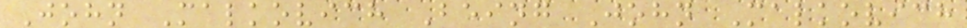John Malkovich Being John Malkovich
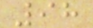98
